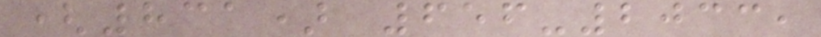(831) 656-2033,
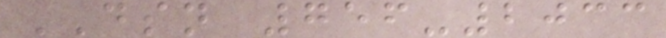DSN 756-2033
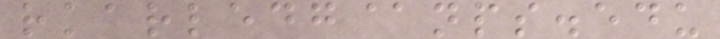rkarledg@nps.edu
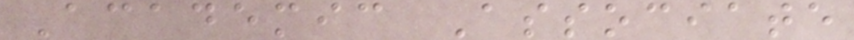Academic Associate
